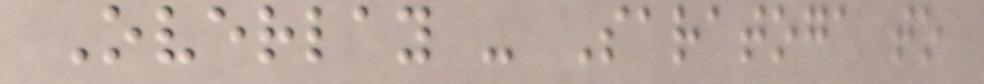Overlay - Saratoga to
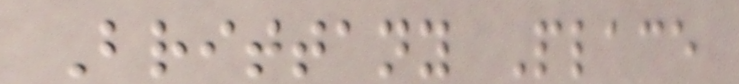Brittany Place
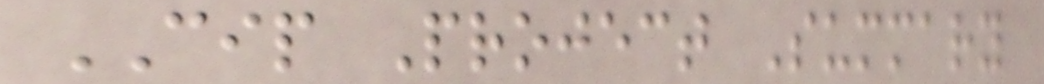CIP Project Summary
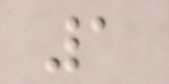1
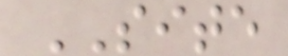SITE
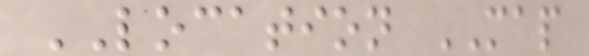LOCATION MAP
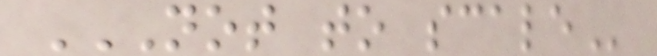NOT TO SCALE
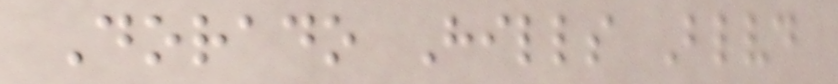Dorado Hills Blvd
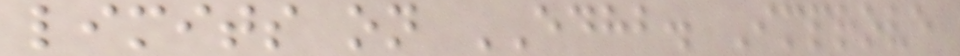limits on EDHB. Improve
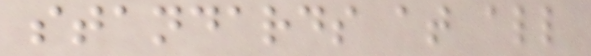standards at all
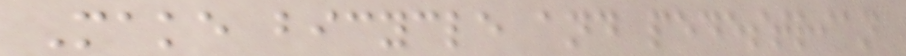Make bicycle and pedestrian
